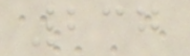237
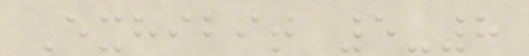Exhibit 5-8
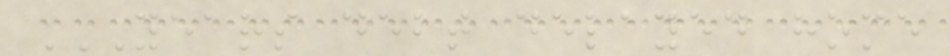YEARS DEBT DELAYED HOME
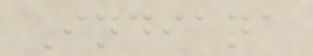Indiana
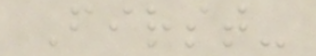First-
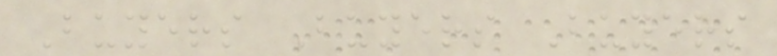Buyers Buyers Buyers
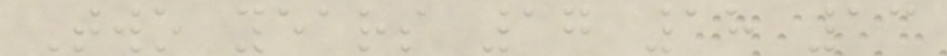Two years 17 18 13
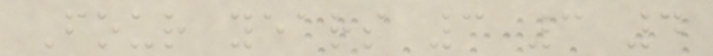Four years 3 3 4
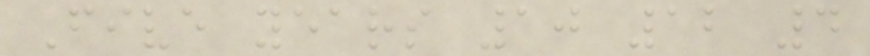Five years 10 12 4
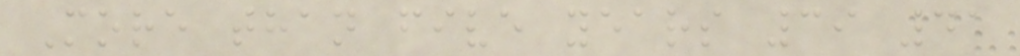More than five years 39 41
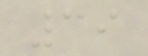39
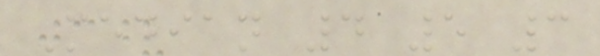Median 4 5 3
